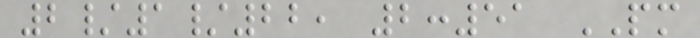2/1/22, 2:51 PM
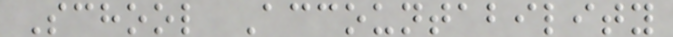School Accountability
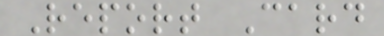Report Card
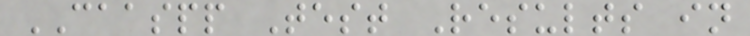CAASPP Test Results in
